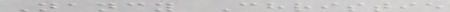Nancy Christie
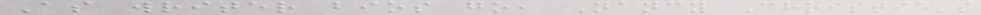As writer bios go, Nancy Christie's
